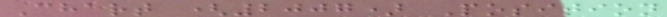Chart (2007) Position
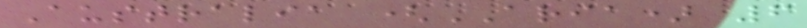Australia (ARIA) 6
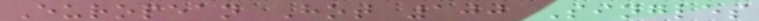European Hot 100 Singles
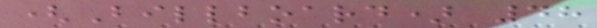(Billboard) 48
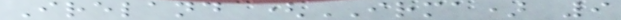Ireland (IRMA) 9
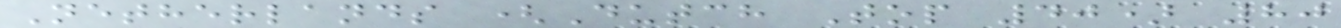Netherlands (Dutch Top 40) 80
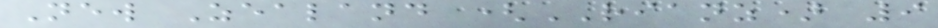New Zealand (RIANZ) 9
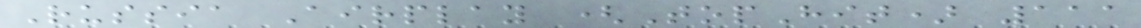Russia Airplay (TopHit) 111
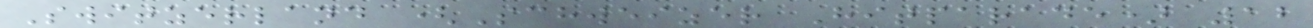Switzerland (Schweizer Hitparade) 12
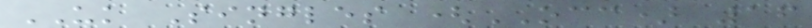UK Singles (OCC) 16
